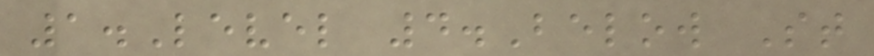1.Level 4.Below St
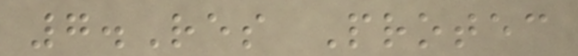7.Res Protec
